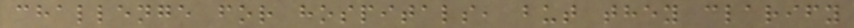challenge for hospitals, but they clarify
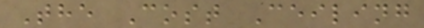The Cost Ceiling
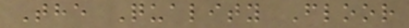The Quality Floor
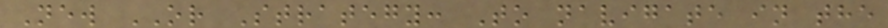New OR Strategy: To navigate in the
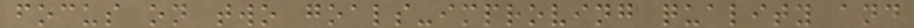focus on two goals-improving quality and
